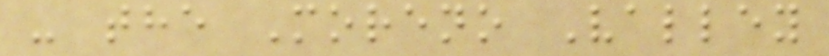- the Moreno Valley
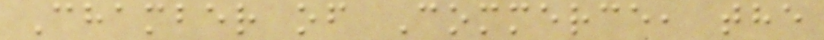Chamber of Commerce, the
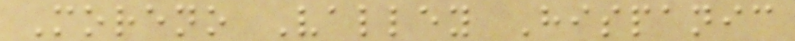Moreno Valley Hispanic
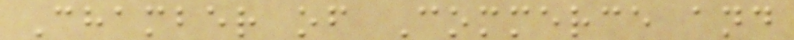Chamber of Commerce and
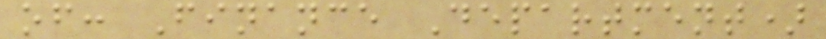of: Finance Department)
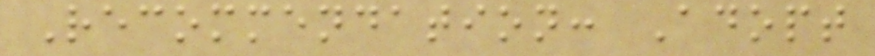Recommendation: Adopt
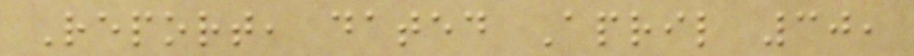Report, dated April 30,
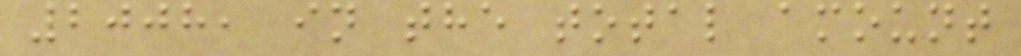2008, in the total amount
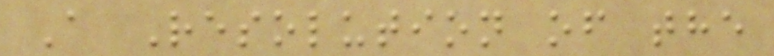A Resolution of the
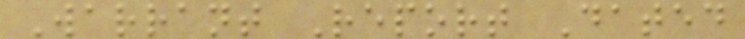Warrant Report Dated
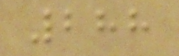288
